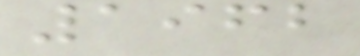1962
